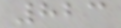823
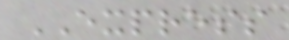EXPRESS
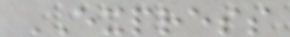EXPRESS
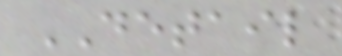DETAIL
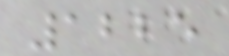1225
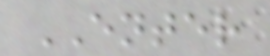ENTER
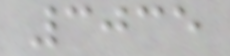3035
